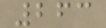263
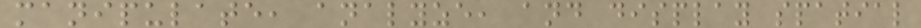manipulate, analyze, and display spatial
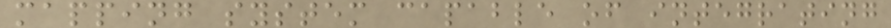mapping system capable of integrating
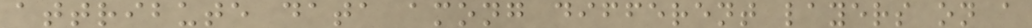attribute data among different layers on a
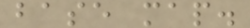base map.
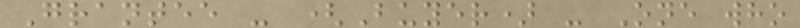Grantee - (Buyer) - One who
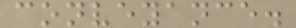conveyance.
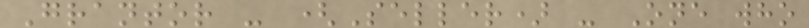Grantor - (Seller) - One who
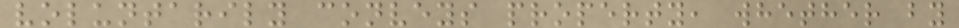voluntarily conveys property, whether by
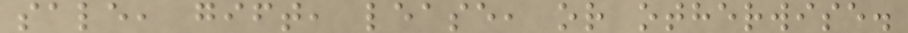sale, gift, lease, or otherwise.
